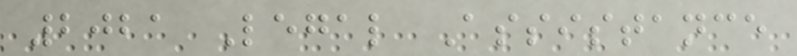2021 Legal Assistance
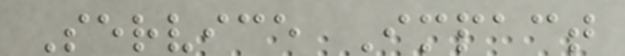Service Impact
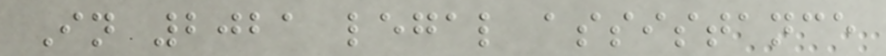In 2021 legal assistance
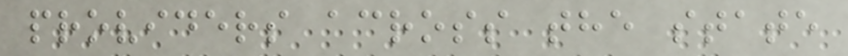providers across the state
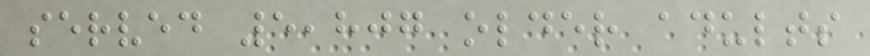served 5,807 older adults
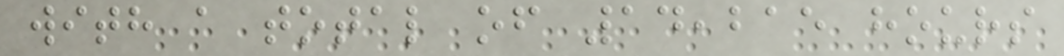with a total of 14,215 hours
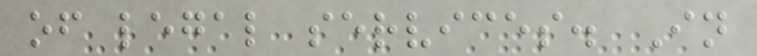of legal services. In
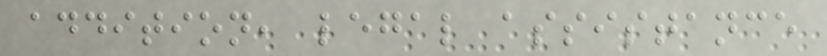addition, legal assistance
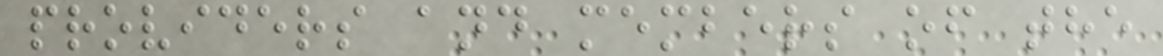providers and members of the
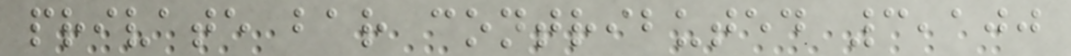private bar contributed 3,100
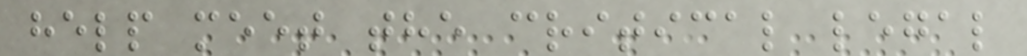help meet the critical legal
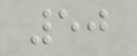50
